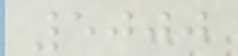5000
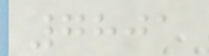7801
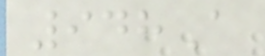948A
